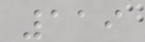119
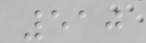510
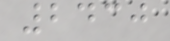2430
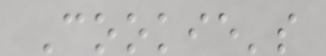Cookie's
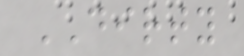DIRTY
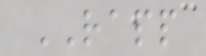RAPP
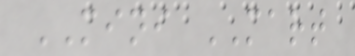MINI MART
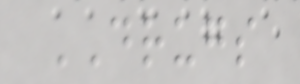DRUGS
